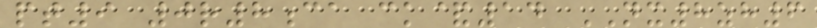pt9 0r8ca ck&14 NX8zh6
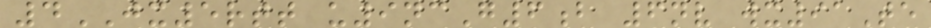4JX5rtt u9ncG6b 6nv wx91Te
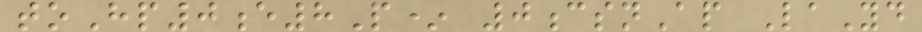toHp0e8P* 0csnAp LaYd
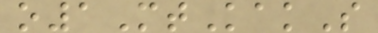o1MtKakS
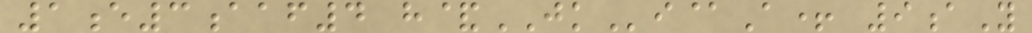1e3aaf4 h&JKi@A+ 9aY
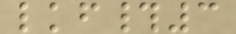lkf#3
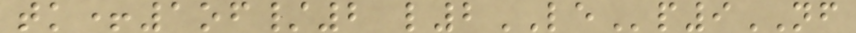tk+1of/2 l2LEp9NF
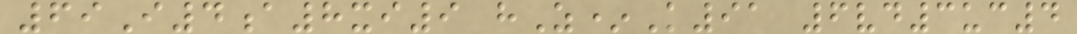69I4a8xi9 hZ*K91 6vd3uc4
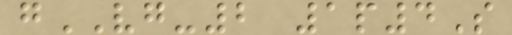gVG-2 1p4S
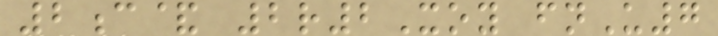2c& 2r2Xoy fnU7
